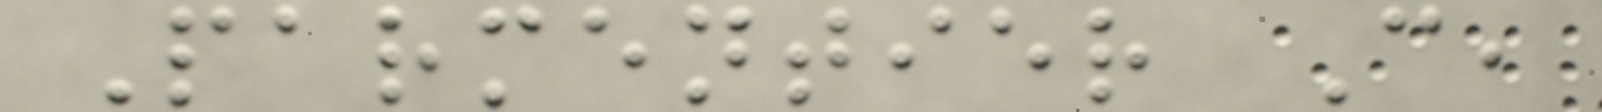Parmentier C,
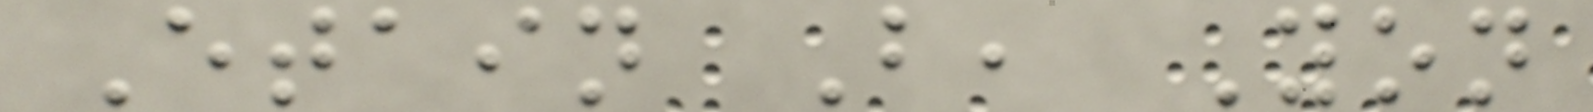Etain B, Yon
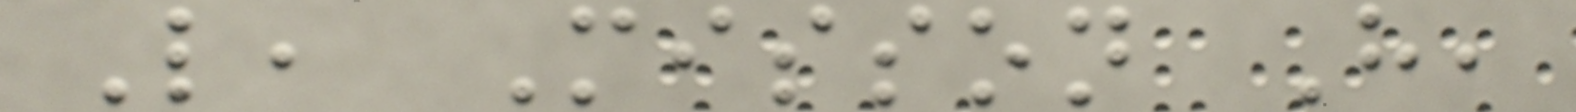L, Misson H,
